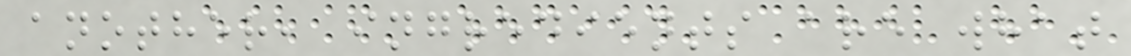another, ingredients are what
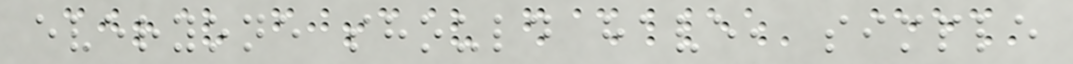everyone should have, simple
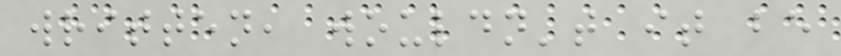written, wouldn't it be
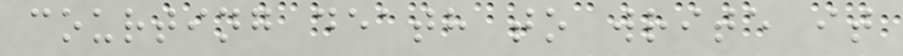courting death to write it
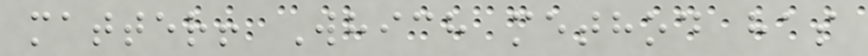matter! Which method has
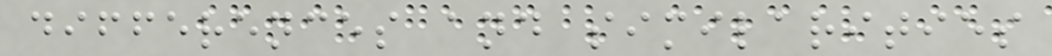differences and similarities
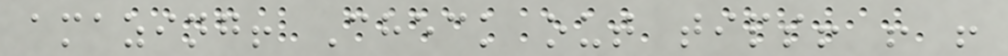amazing! Check out tips! ! !
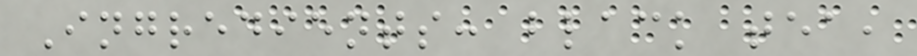Ingredients: black tea,
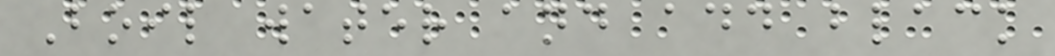Boil water and add black
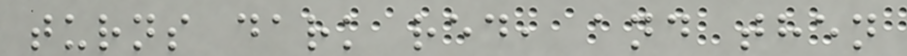turns dark red, and then
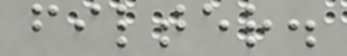filter.
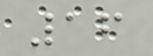16
